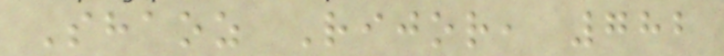Shaoz Rijor, 782
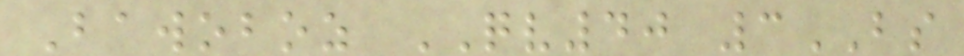Bawoboz QV40 3BS
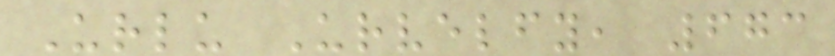Urlu Urvelfy, 673
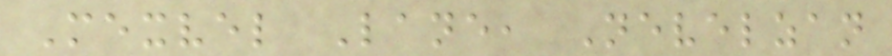Mexvel Lane, Nevelzan
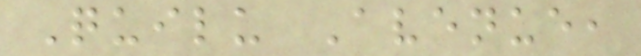Quilu Avenue,
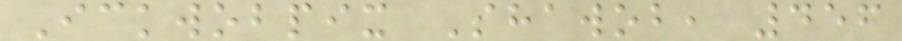Ickwobpix Shawob, 456
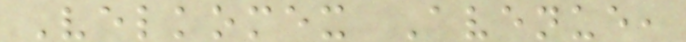Velkomex Avenue,
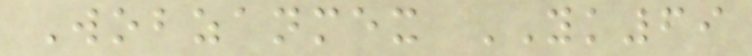Wobzanmex YK69
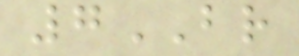7BR
